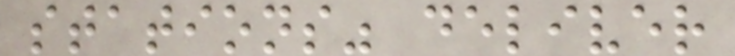stations" deliver
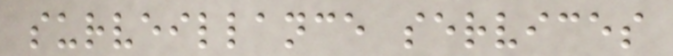surveillance services
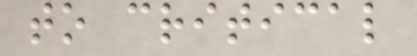to critical
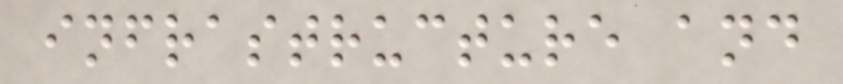infrastructure and
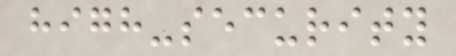high-security
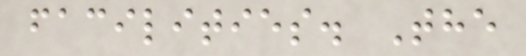facilities. The
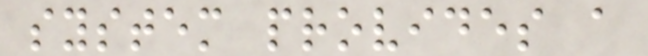system provides a
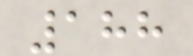188
